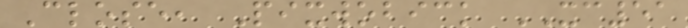Close, Pixwobick XC51
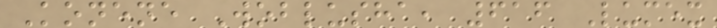Konene Woblusha, 616 Lumex
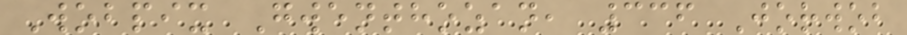Wobpix Gwenthozan, 336 Jorwob
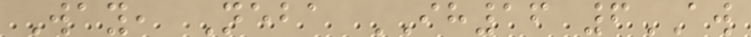Way, Neba IH16 6AW
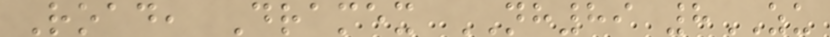Road, Dramex NH89 8ZU
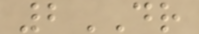2DR
